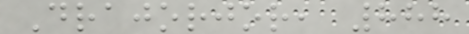Drajorjor, 888
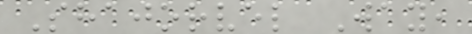Shajorvel Way,
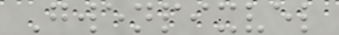Gwenpixvel
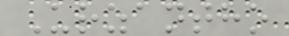Urzantho
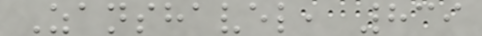Zanshavel, 839
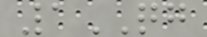1QG
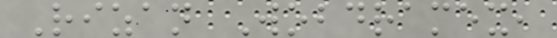Rizan Wobdramex,
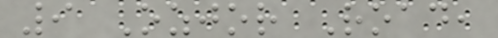9 Ozjor Road,
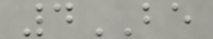4BE
